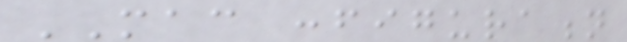MAC configuration
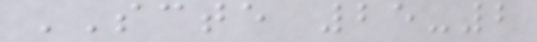SCTE 25-2
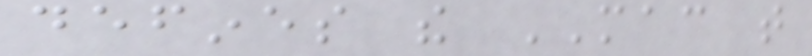defines the MAC that
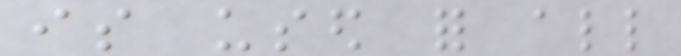is used for all
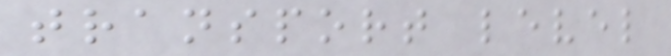transport level
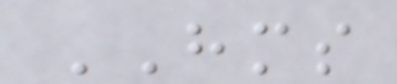HMS
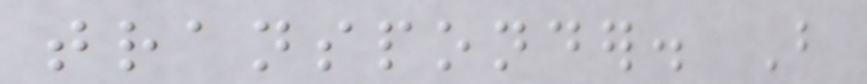transponder. But
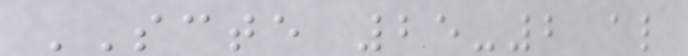SCTE 25-2 also
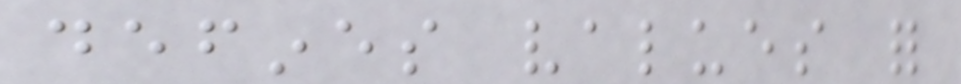defines values for
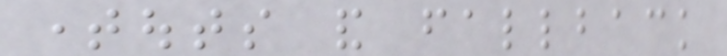timeouts and fallback
